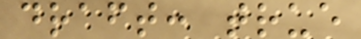draft: true
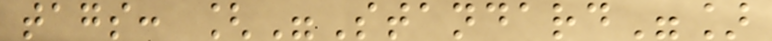tags: ["Standard"]
